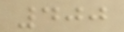400
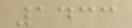1433
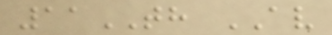11TH AV
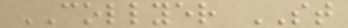COLLYER ST
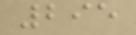295
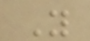Y
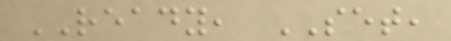READY, SET,
